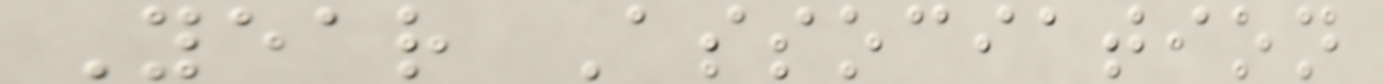Year Association
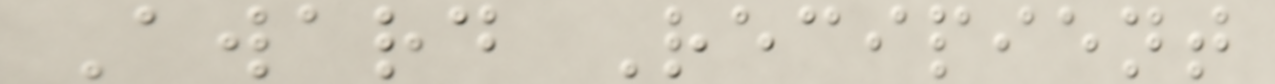Award Recipient
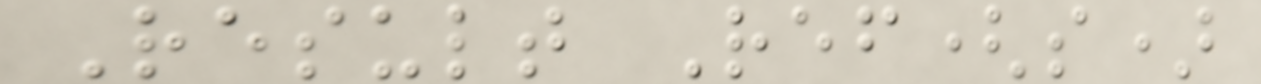Result Ref(s)
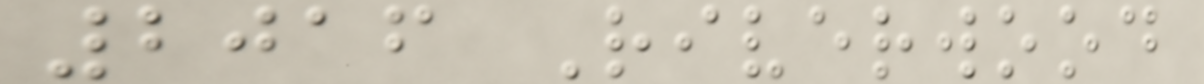2016 Riverwood
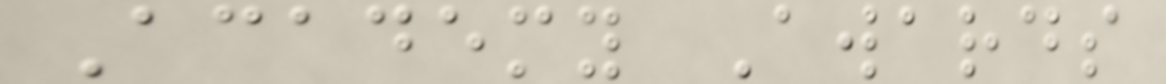Academy Awards
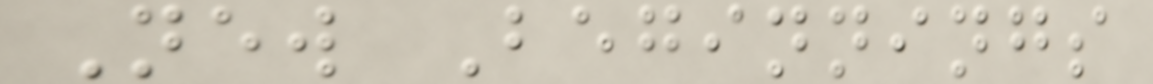New Beginnings
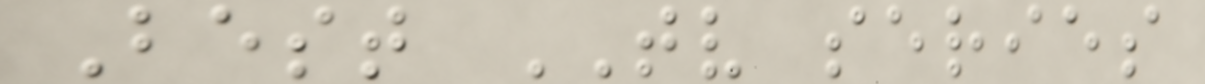Best TV series
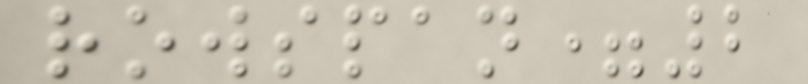rowspan=2
